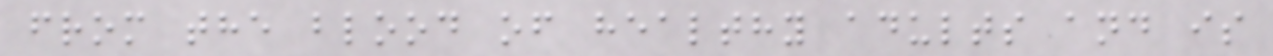from the blood of healthy adults and is
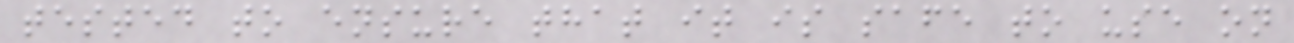tested to ensure that it is safe to use on
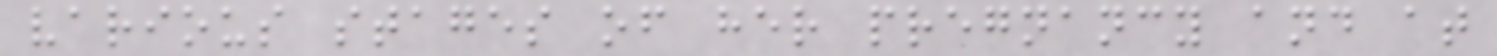various stages of her pregnancy and at
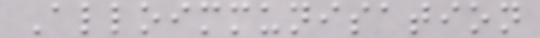Alloimmunisation
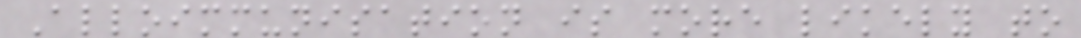Alloimmunisation is more likely to
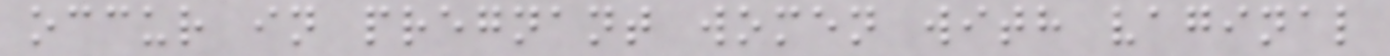occur in pregnant women with vaginal
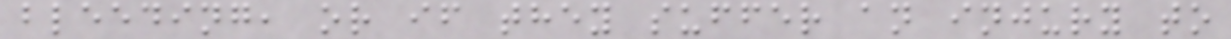bleeding, or if they suffer an injury to
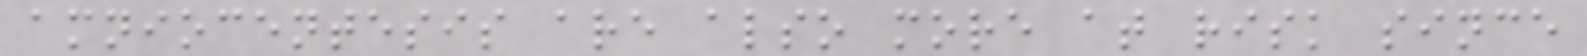amniocentesis are also more at risk since
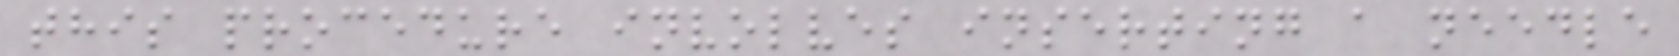this procedure involves inserting a needle
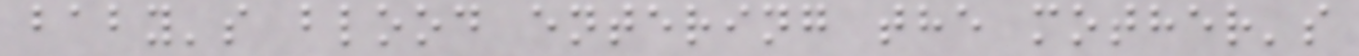baby's blood entering the mother's
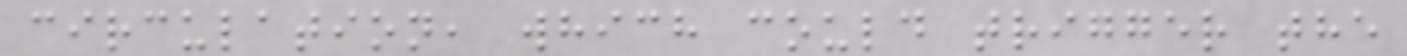circulation, which could trigger the
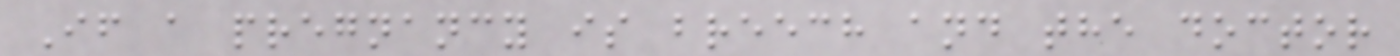If a pregnancy is breech and the doctor
